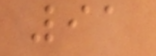91
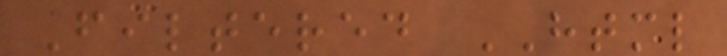Filtered HTML
